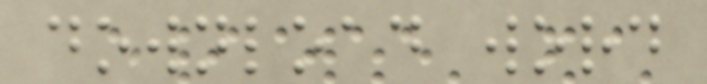download word
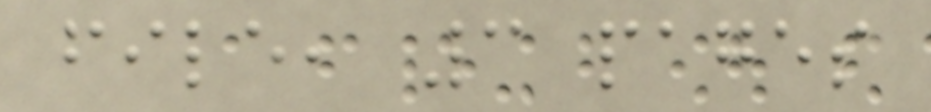file, 3 pages
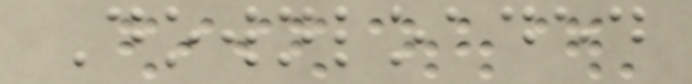Downloaded
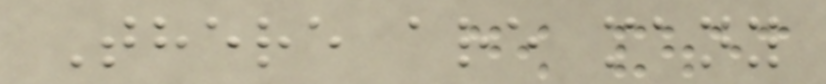There are many
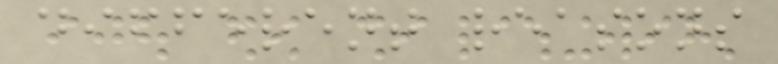different reasons
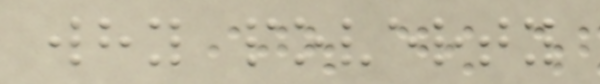why poverty
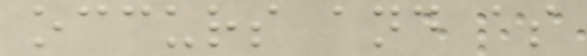occurs and as
